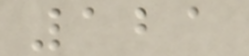121
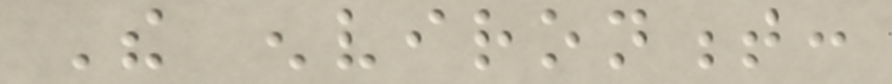The environment:
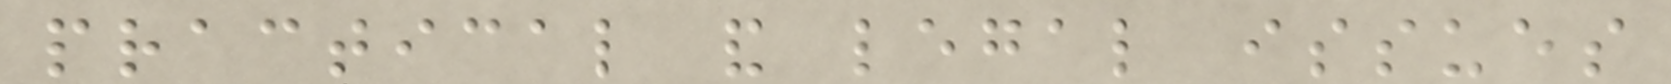practical and legal issues
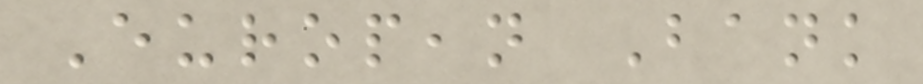European Bank
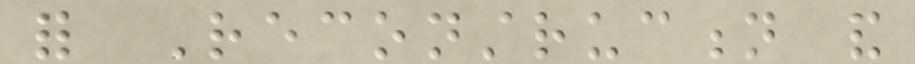for Reconstruction and
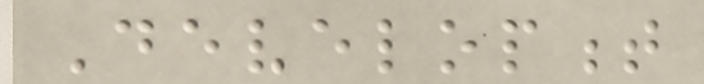Development
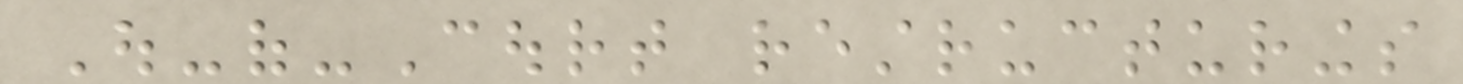Out-of-Court restructurings
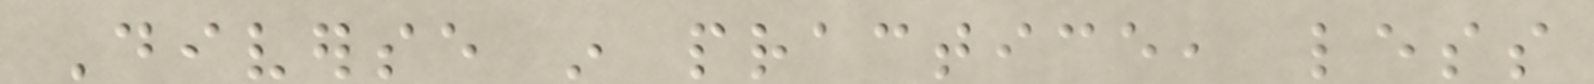Diverse in practice, less
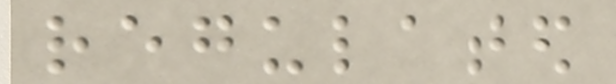regulated
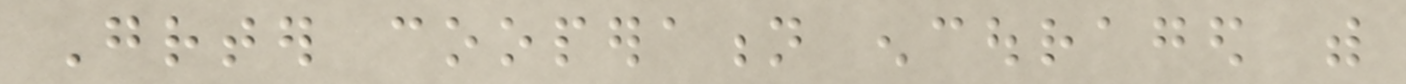Greater cooperation encouraged with
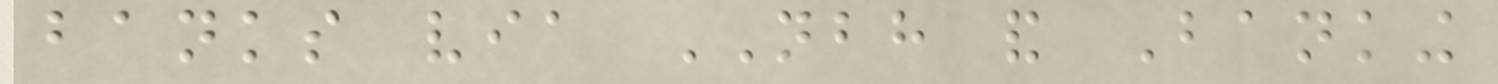banks via NBH and Banking
